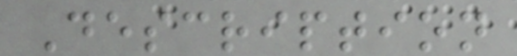Description
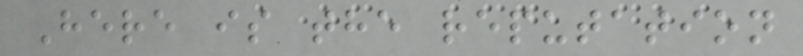Here is the reputation
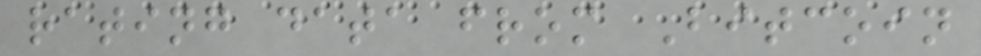rating data from Bitcoin
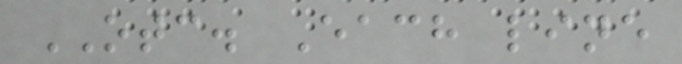OTC. Each line
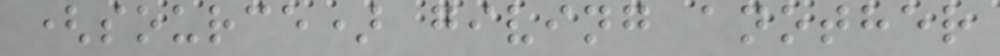(source) giving another
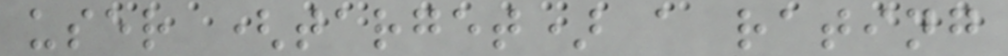user (target) a rating
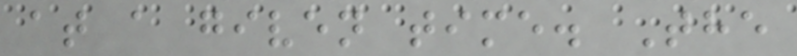at a given time. The
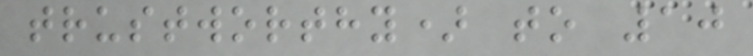trustworthy) to 10
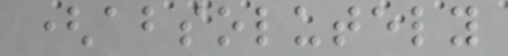(absolutely
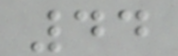44
